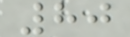80
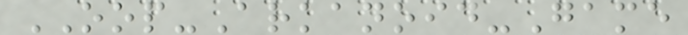OOP-Arkanoid-Game
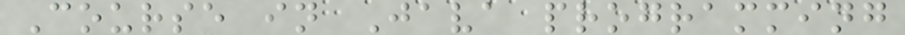Course in Java programming
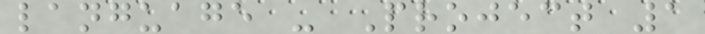language - Project 1
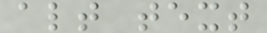alt text
